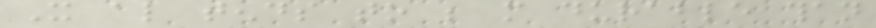It also tends to be more durable than
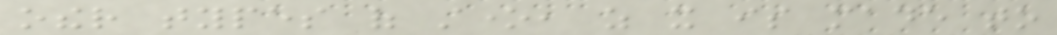other types of stone, as it is made to
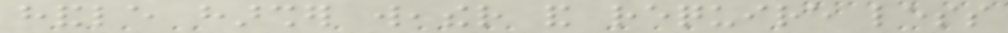handle harsher weather and require less
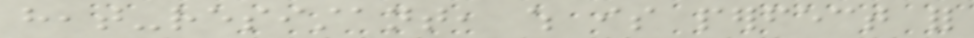heat-resistant, which is perfect for
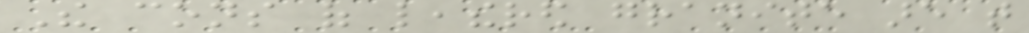The cons of leathered granite are that
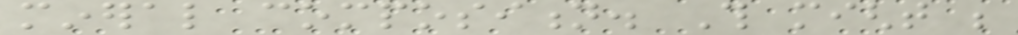mineral composition. This might be
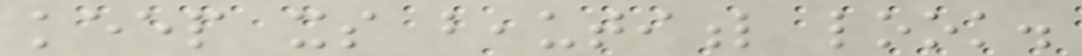keep its beautiful look.
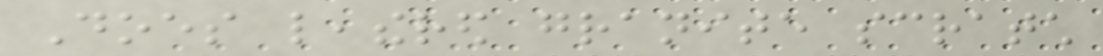Does leathered granite scratch
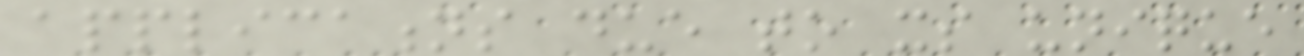applications due to its unique
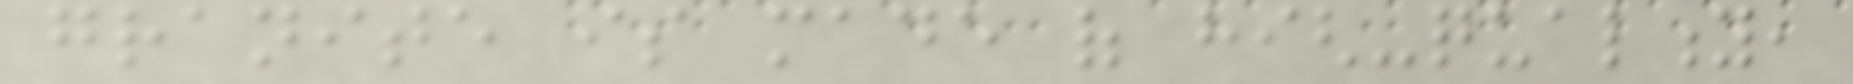granite is made of high-quality,
